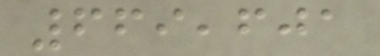669,601
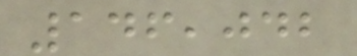146,042
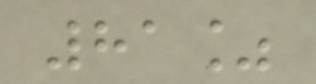81%
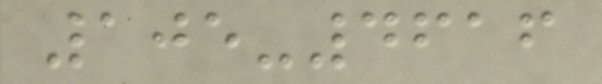105-4616
